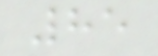85
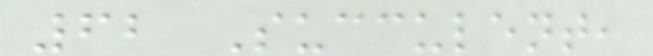62 Succulent,
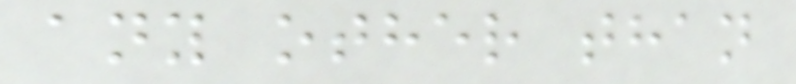any other than
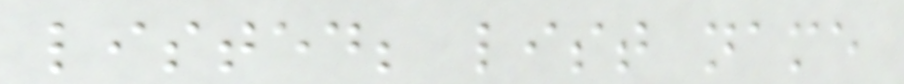listed; list name
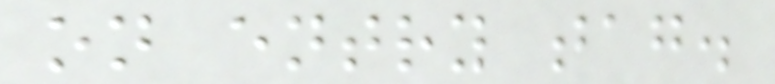on entry tag.
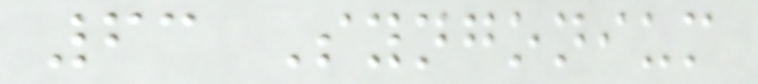63 Syngonium
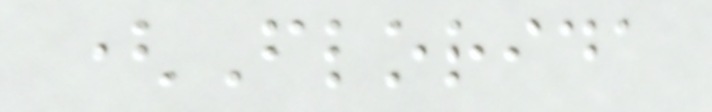(Florida
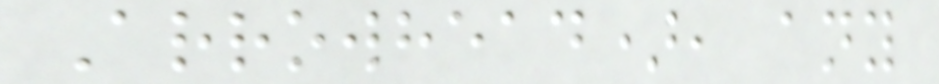Arrowhead), any
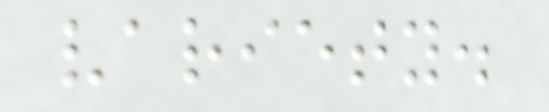variety.
